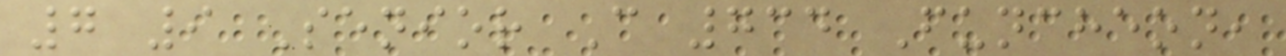7 9 Senior C 734 Funcheon,
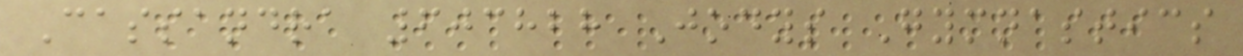Cassandra 603828 Jodys Gymnastics
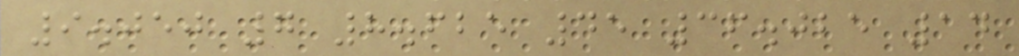9.050 7 8.625 45 36.025 14
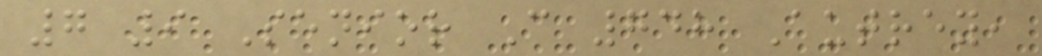7 9 Senior C 748 Autrey,
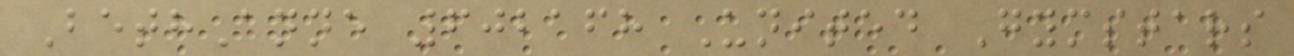BethAnne 602168 United Gymstars
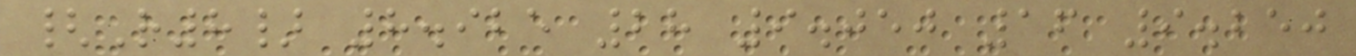{R8} 8.925 28 9.050 16 9.250
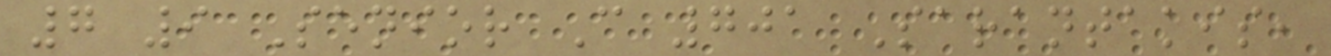7 9 Senior C 701 Sarantakis,
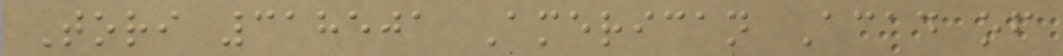Tori 318501 American Acad of
